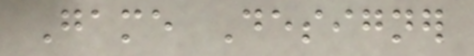Game Designer
